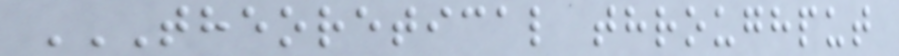THEORETICAL THROUGHPUT
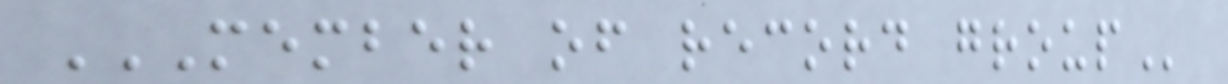MEMBER OF RECORD GROUP
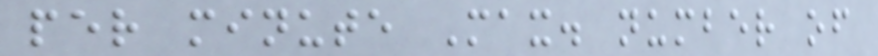per minute Max. number of
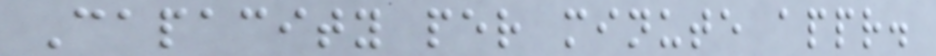Capacity per minute appr.
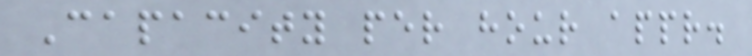Capacity per hour appr.
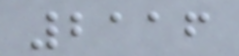2116
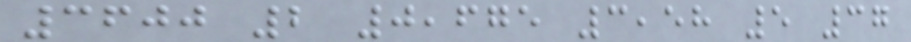3600 2 0,675 3,58 5 37
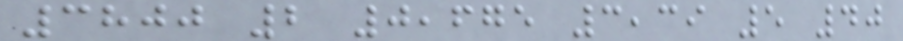3800 2 0,675 3,39 5 40
